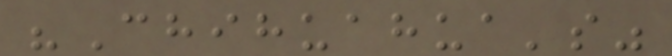"Chihuahua's"
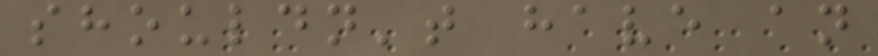shouldn't have an
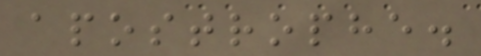apostrophe.
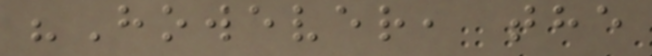"However, the
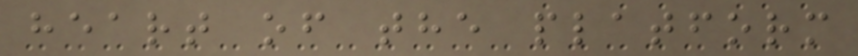heart of the platform
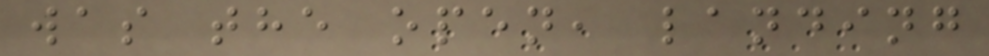was the open, landing
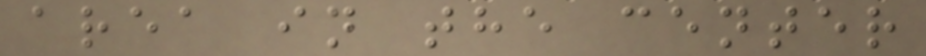area in the center
